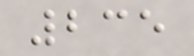235
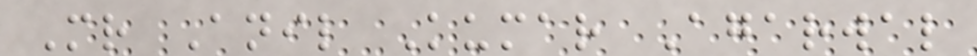Mr Anil Kumar Agarwal
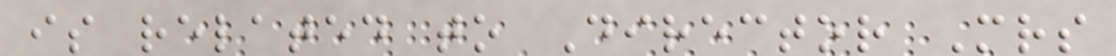is related to Director Mrs
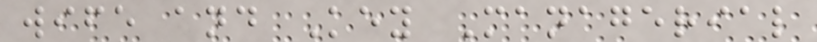wife and Key Managerial
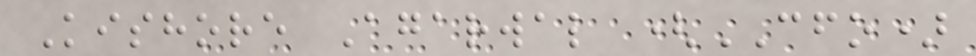Kishore Agarwal (CFO)
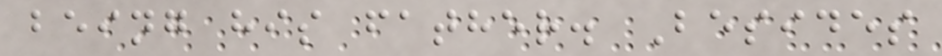being his father. Besides
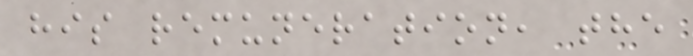his remuneration, the
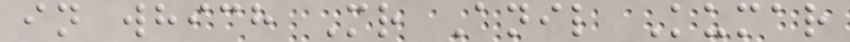in which Mr Anil Kumar
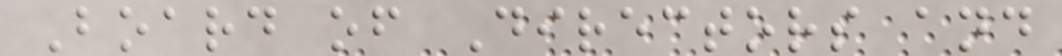Board of Directors and
